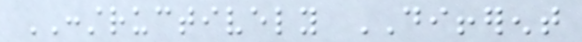CONSTRUCTIVELY DIFFERENT
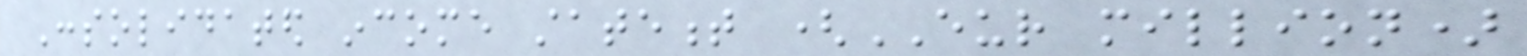Consolidated income statement (EUR million)
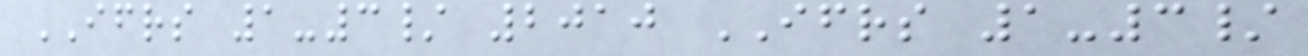IFRS 1-3/ 2010 IFRS 1-3/
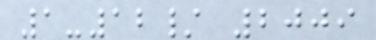1-12/ 2009
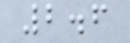2.6
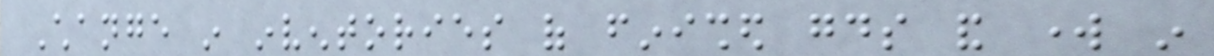Change in inventories of finished goods and work in
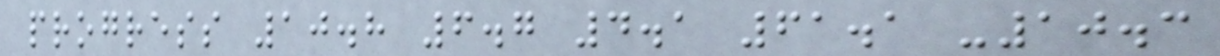progress 10.8 6.7 4.1 61.1 -10.3
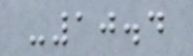-10.4
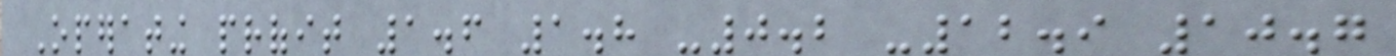Operating profit 1.6 1.8 -0.2 -12.9 10.7
